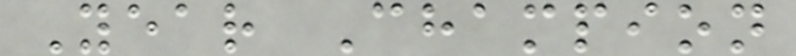Year Champion
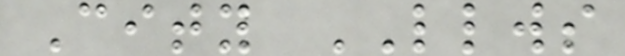City LLWS
